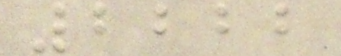2222
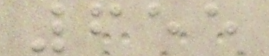655
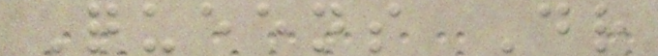Queens Dr
